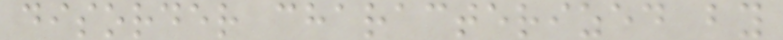disorder characterized by
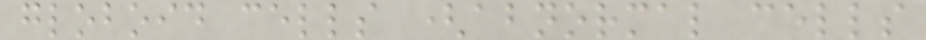globoid cells (abnormal cells
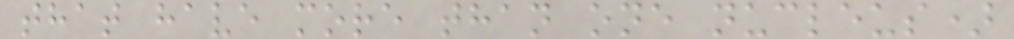that have more than one nucleus)
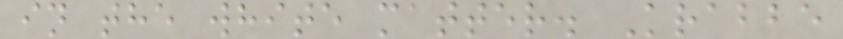in the white matter. Krabbe
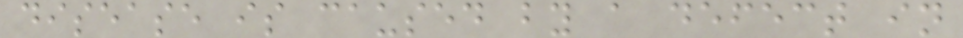disease is caused by a defect in
